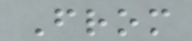From
